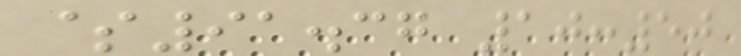$91.37 10:50
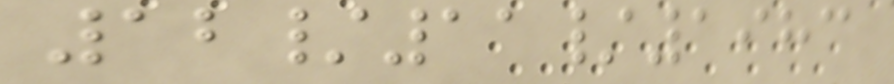12/11/1983
